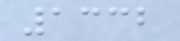1332
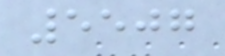5507
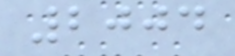2004
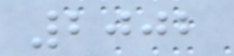2002
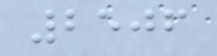2506
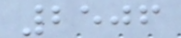2506
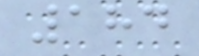184
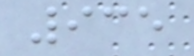935
